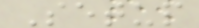Setup
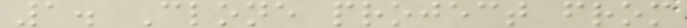1. Clone project from
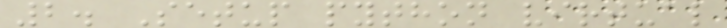2. Setup python virtual
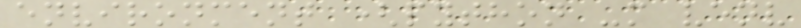environment (python -m venv
